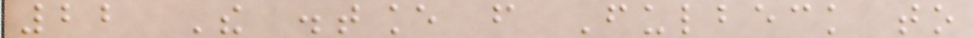22 The distance from Fulbeck to
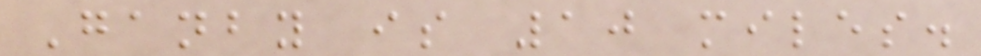Ganby is 10 miles.
